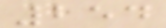254
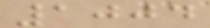1004
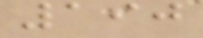190
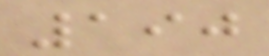190
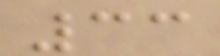33
